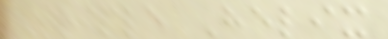Triple Helix
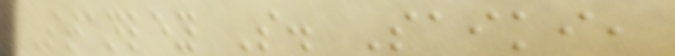Stanley S. Saiki,
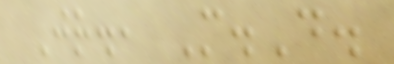Jr., M.D.
